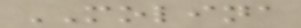MOLINA
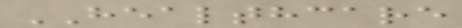HEALTHCARE
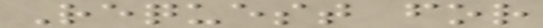Request for
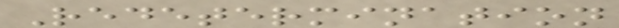Redetermination
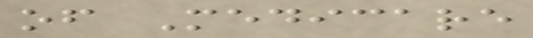of Medicare
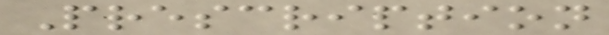Prescription
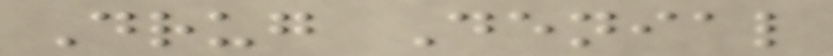Drug Denial
